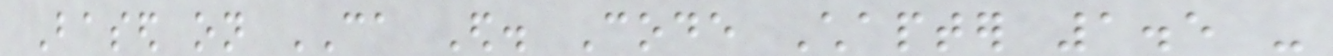Based on CA Ed. Code Chapter 1.5 -
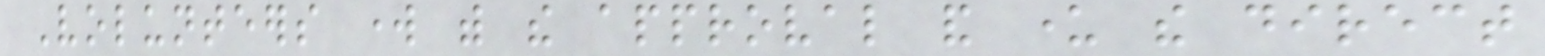Volunteers work with the approval and under the direct
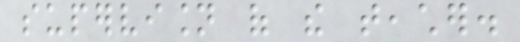supervision of the teacher.
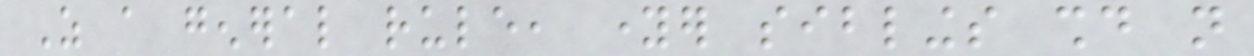As a general rule, younger siblings should not
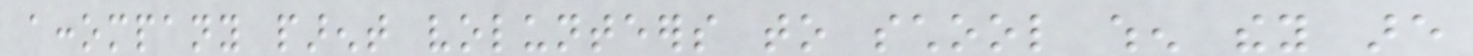accompany parent volunteers to school when they are
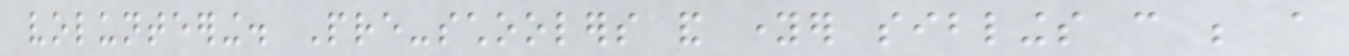volunteering. Pre-schoolers and younger siblings can be a
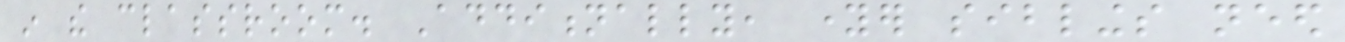in the classroom. Additionally, younger siblings need
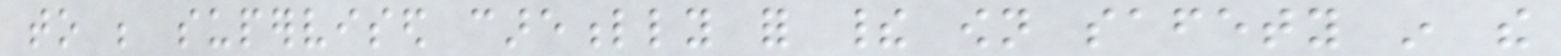to be supervised carefully for their own safety in the
